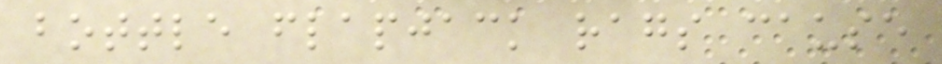bottle flapjack rags cause
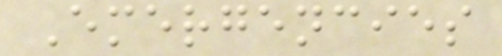Emergencies
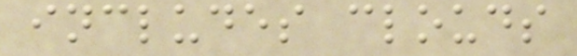includes clouds
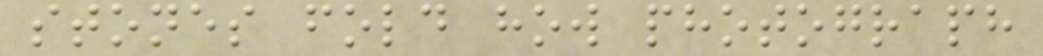stones fold how photograph
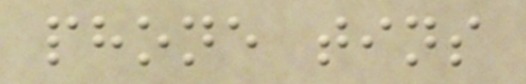phone tins
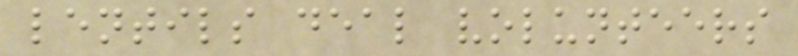lentils deal volunteers
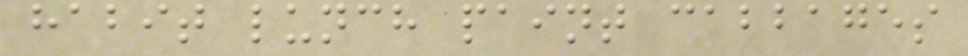habit lunch paint cabbages
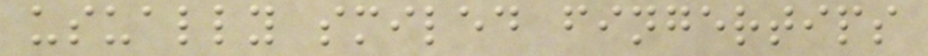usually smiled fingertips
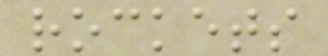rockets
